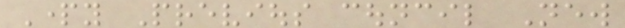Party Previous council New
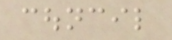council
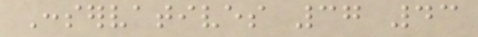Conservatives 37 43
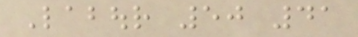Labour 50 41
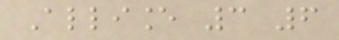Alliance 3 6
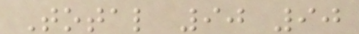Total 90 90
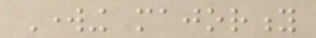Working majority
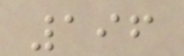196
